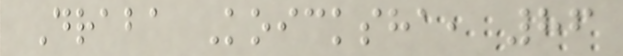Draba Koicksha, 86
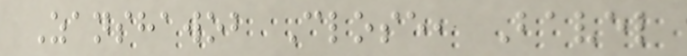Zanshawob Close, Bavel
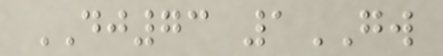DJ73 1GW
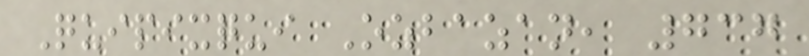Quipixqui Ozbazan, 737
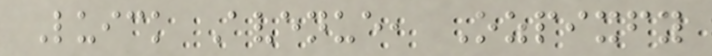Luick Avenue, Ozpixfy
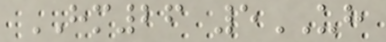HM26 5UH
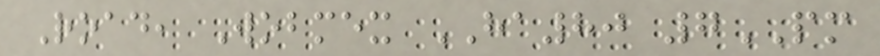Road, Wobmex HA80 7PM
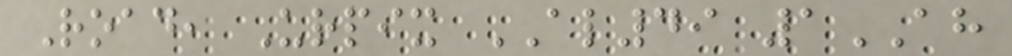Road, Urpix AL49 1AH
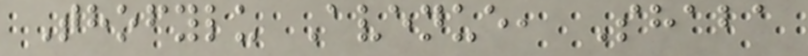Thofylu Avenue, Shaba
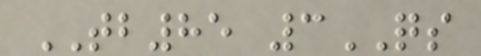TB85 3QS
